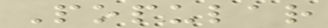Popular
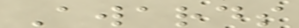Awards
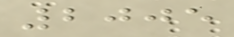2005
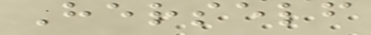Herself
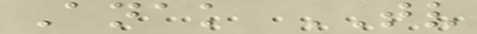Anak TV
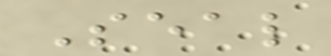Seal
